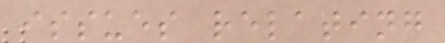issues relating
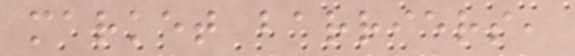market barriers,
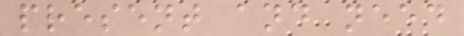present and need
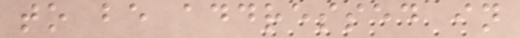to be addressed in
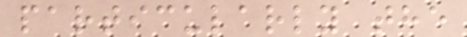particularly the
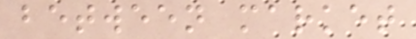between market
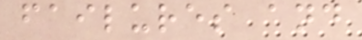failures and
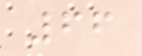66
